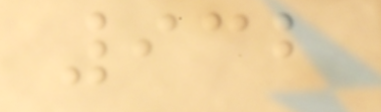932
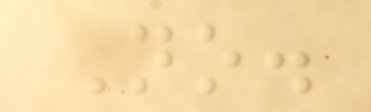No.
